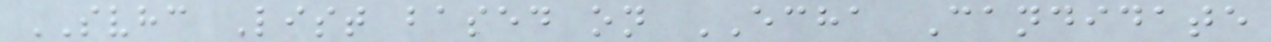SVHC List based on ECHA Candidate
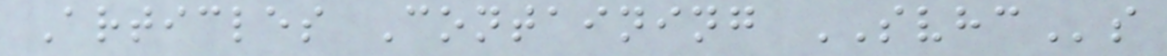Articles Containing SVHCs
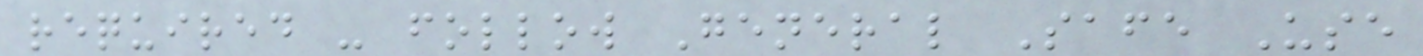required - follow General Safe Use
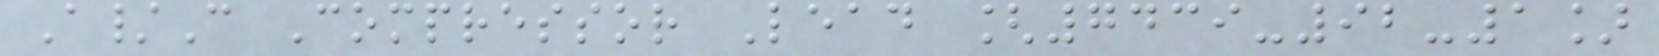A/C Compressor Lead [7439-92-1]
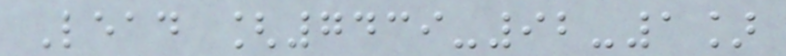Lead [7439-92-1]
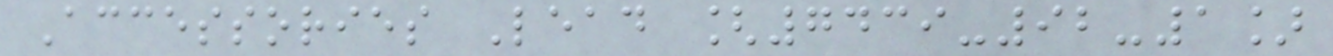Accessories Lead [7439-92-1]
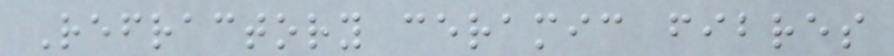Refractory ceramic fibres
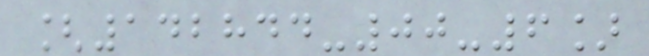[142844-00-6]
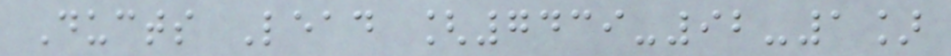Ducts Lead [7439-92-1]
